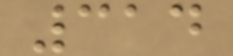314
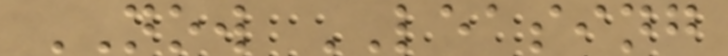NOW LEASING
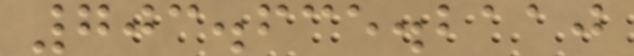703.635.2110
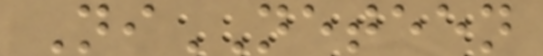NiNETEEN
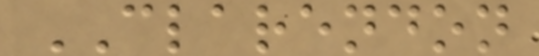CLARENDON
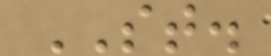ST.
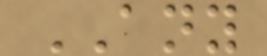ANY
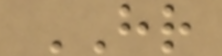HR
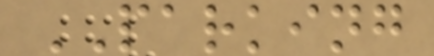PARKING
